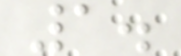1.
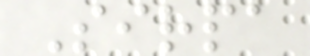Sirpa
